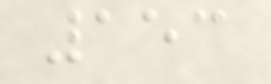153
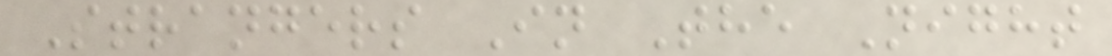Strangers In The Night
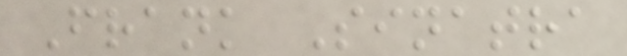Frank Sinatra
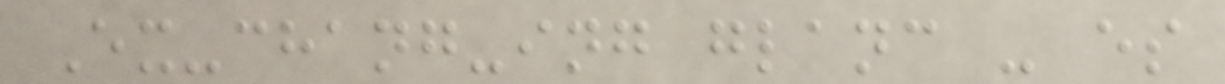Ex-chang-ing glanc - es
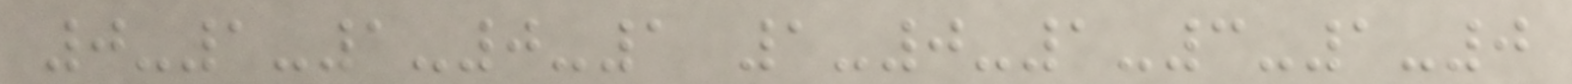0-1-1-0-1 1-0-1-3-1-0
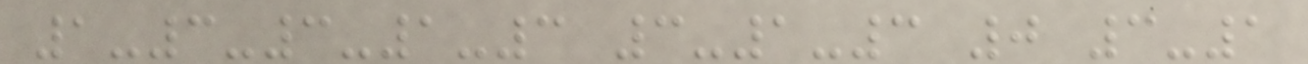1-3-3-1-3 3-1-3 0 3-1
